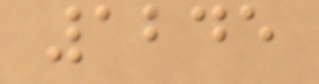1245
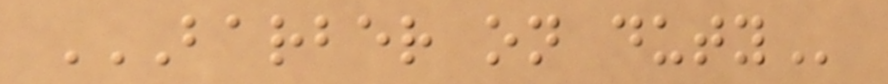BARBER ON DUTY
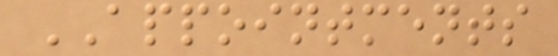APPOINTMENTS
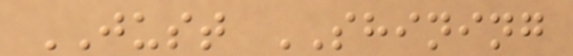JUST SHINING
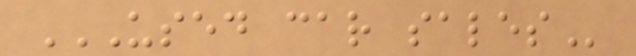USED CAR SALES
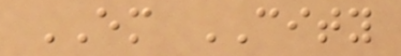EM CITY
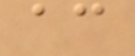ac
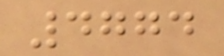4774
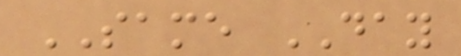SAME DAY
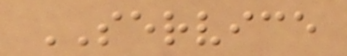SERVICE
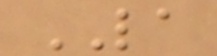LA
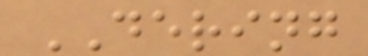DERING
